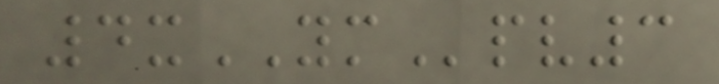4xYMpv3
